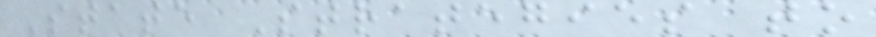State Strategies to
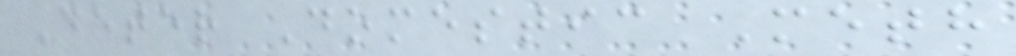Deter Domestic Meth
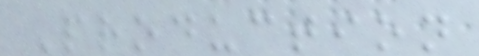Production
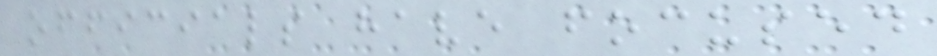officials have focused
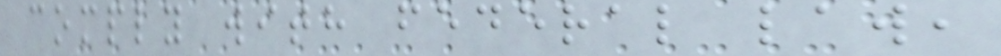comply with federal law,
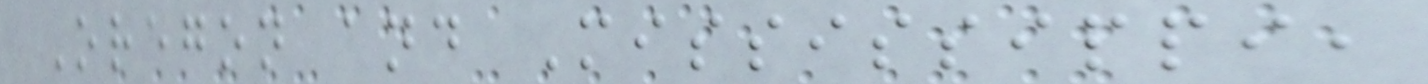Oregon and Mississippi,
